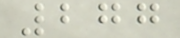277
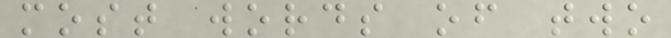most words of two
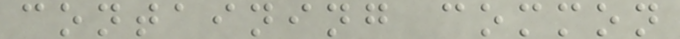containing common
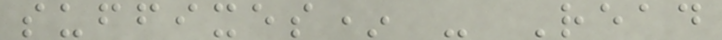suffixes* - Read
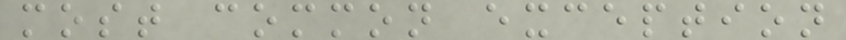most common exception
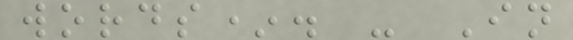words*. - In
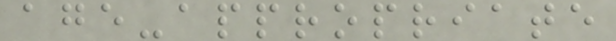age-appropriate
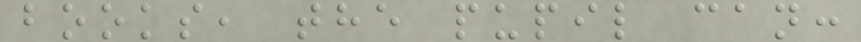books, the pupil can:
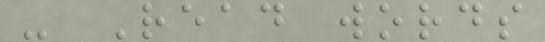- Read words
